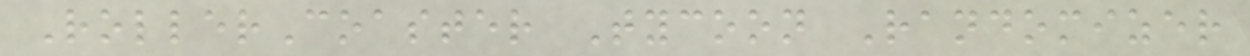RollerCoaster Tycoon Randomizer
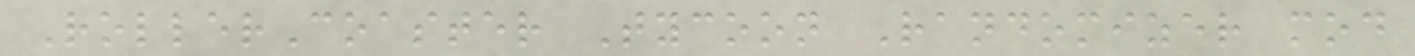RollerCoaster Tycoon Randomizer mod
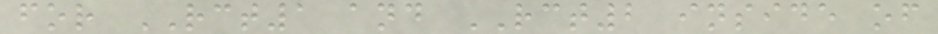for RCT1 and RCT2 inside of
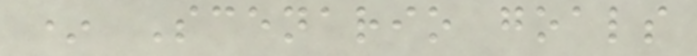* Scenario goals
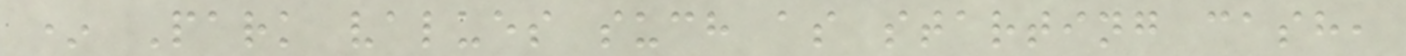* Park values such as starting cash,
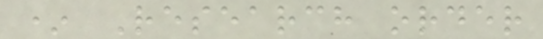* Research order
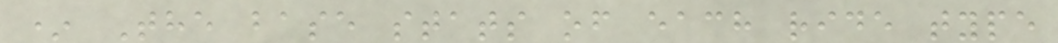* The base stats of each ride type
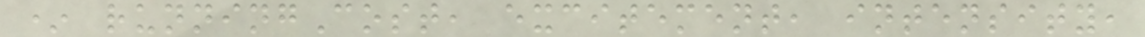* runningCost, excitement, intensity,
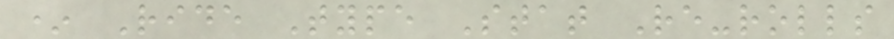* Ride Type Stat Re-rolls
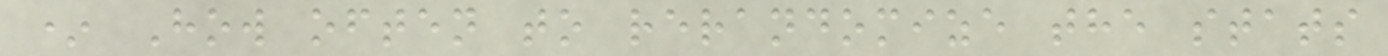* How often to rerandomize the stats
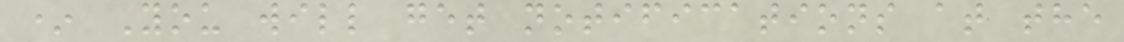* You will get notifications at the
